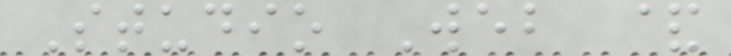Studio Web &
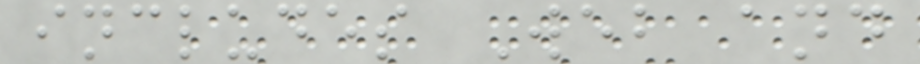includes Web and
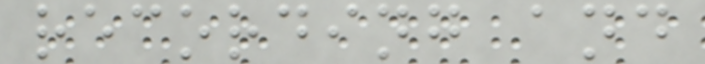recording and
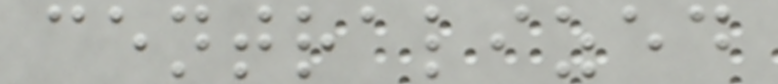centralized
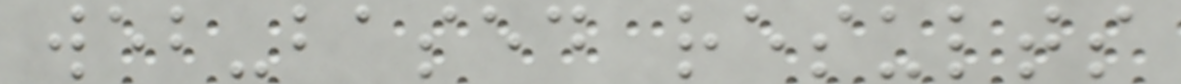web-based results
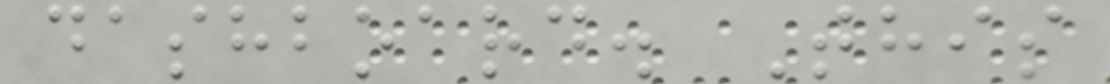dashboard. This
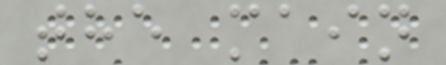the main
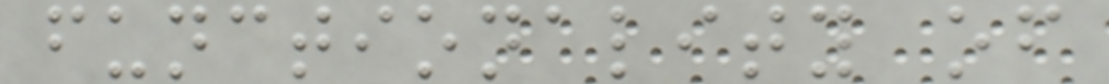functionality of
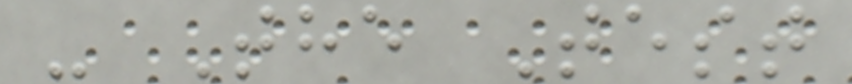- The Test
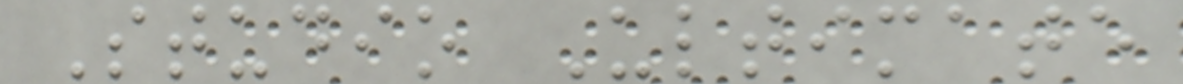Studio Ultimate
